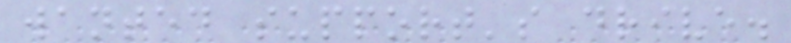wanted support's drive.
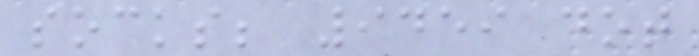socks; 9459 dot
